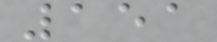151
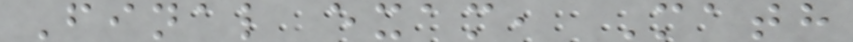Final exam, Math
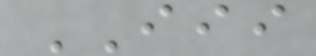III
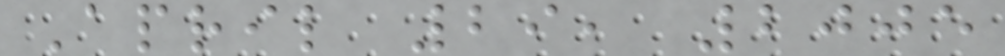April 29, 2005
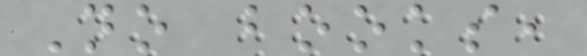No books,
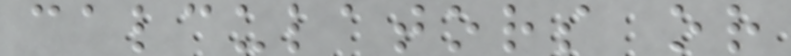calculators or
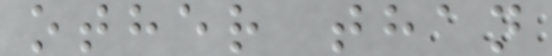other than
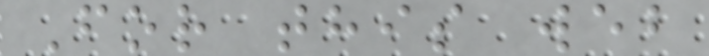For this web
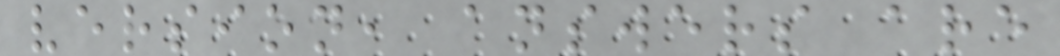version, answers are
